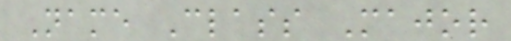Name Class Major
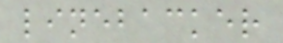linebacker
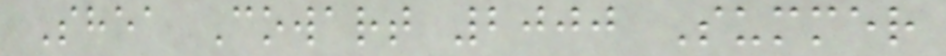Shea Cowart 2000 Summer
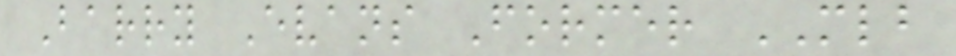Barry Evans Former MLB
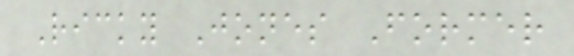Ricky Jones Former
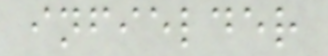infielder
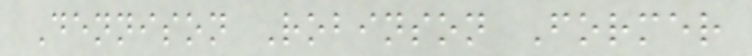Dennison Robinson Former
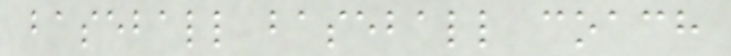baseball baseball coach
